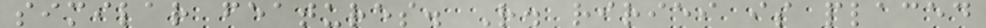similar features. R. ririei is placed
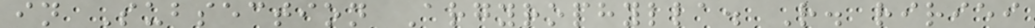in Subsection Argyrophylla. R. ririei
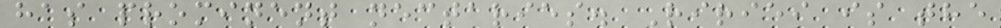has prominent nectaries. Ririei is the
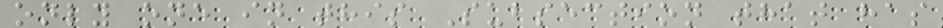only one in this Subsection that has
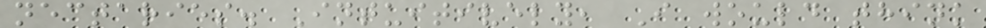nectaries. Intuitively, I would think
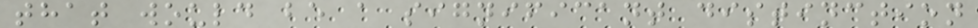that would be a significant distinction
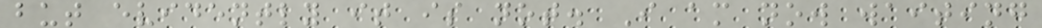but evidently it is not. I am now waiting
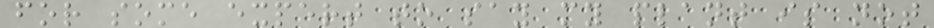for some expert to say my plant is not
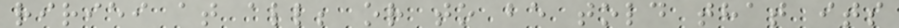ririei at all; or to be told that its
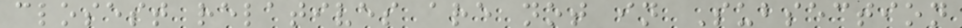closest relatives are not in Subsection
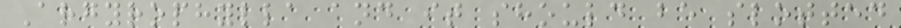Argyrophylla and it should be slotted
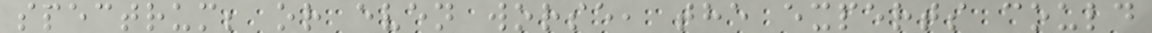spectrum; or even worse, the experts could
